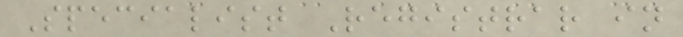Specialist Registrar in
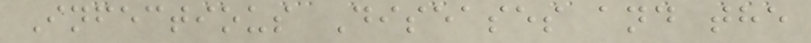Infectious Diseases and the
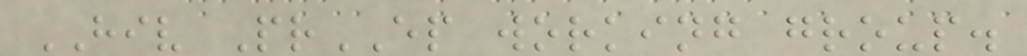HIV PrEP working group.
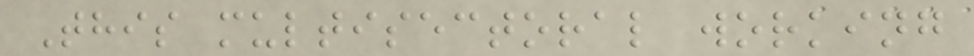This multisectoral working
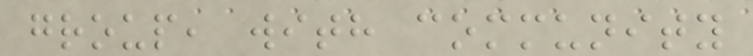group, with community
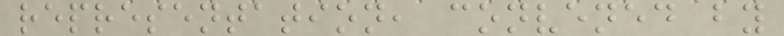representation, convened by
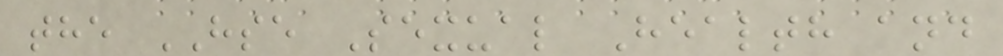the HSE Sexual Health and
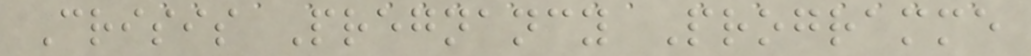Crisis Pregnancy Programme
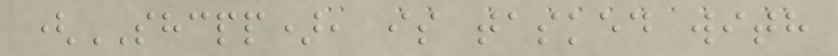(SHCPP), is tasked with
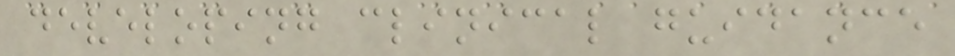developing clinical guidance
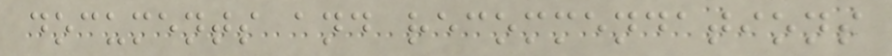documents and recommendations
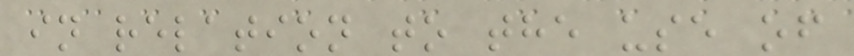in relation to the use of
